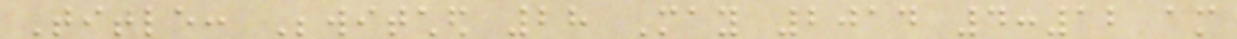Title: Bewitched 28 May 2014 4:12 am
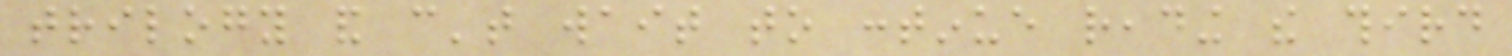trilogy and can't wait to continue reading the third
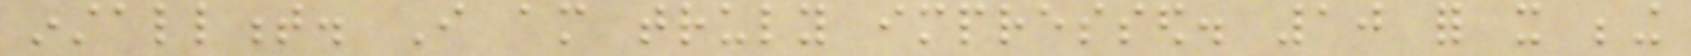installment. I am truly impressed. 10 for it being
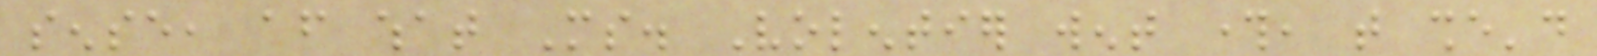sense, after what Ms. Volentier went through, that she'd
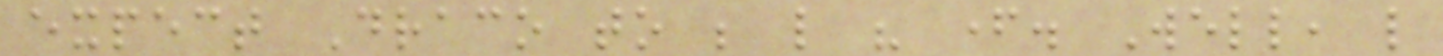expect Draco to be like his father. Well, like
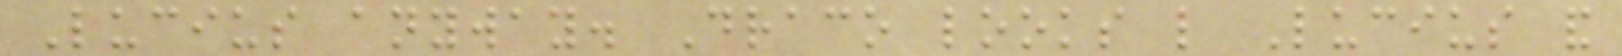Lucius anyway. Draco looks like Lucius and
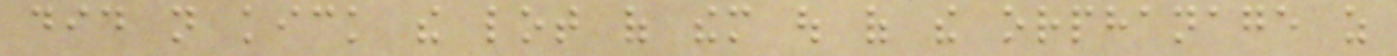did not kick the lot of them out of the orphanage as
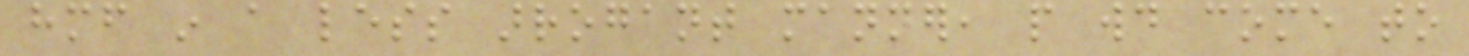himself in a less arrogant manner, people would come to
